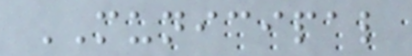MUNICIPAL
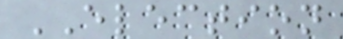ELECTION
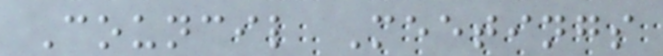Council Meetings
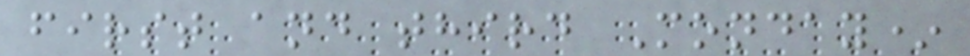first and third Monday*
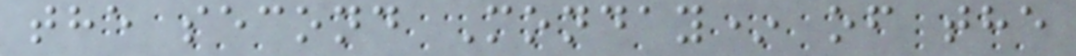the second Monday* of the
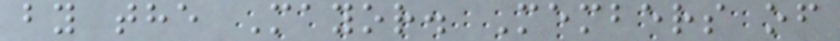by the Mayor. Members of
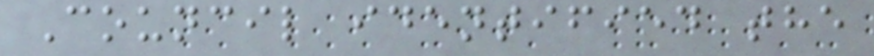Council identified the
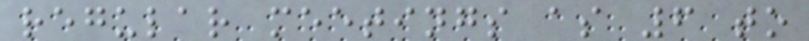regular meetings as 6 to
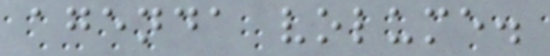agenda volume.
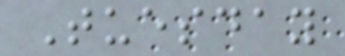Tuesday
